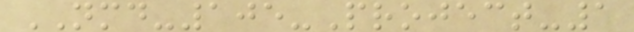NMD-105-Project-1
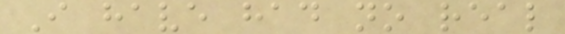I have had no real
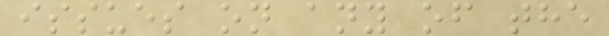issues on any of the
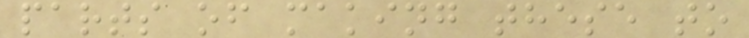parts of making these to
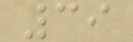39
